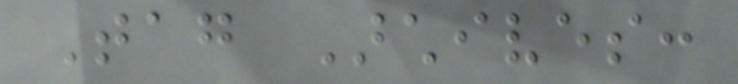Tag Archives:
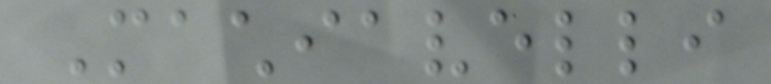Machiavelli
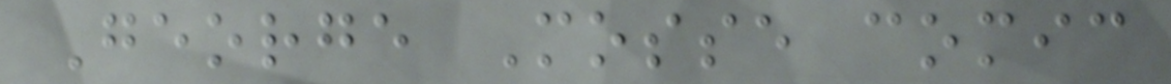George Mosse comic
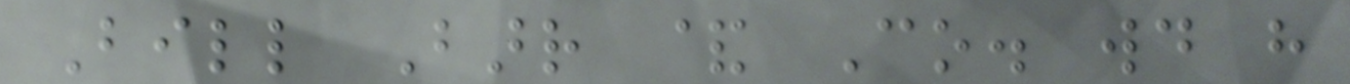Bill Barr & Co. would have
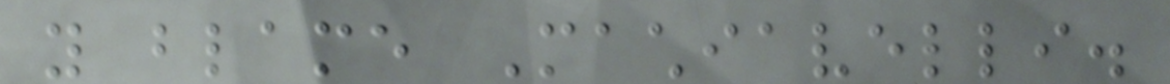you blame Machiavelli.
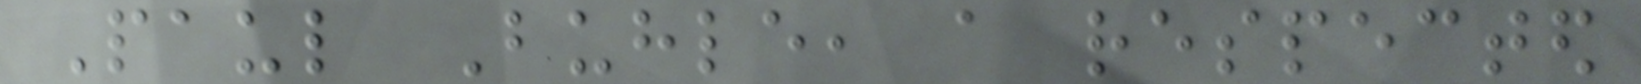Paul Buhle, a respected
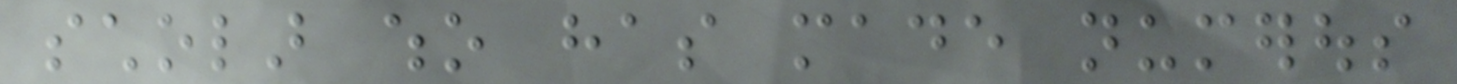scholar who has made numerous
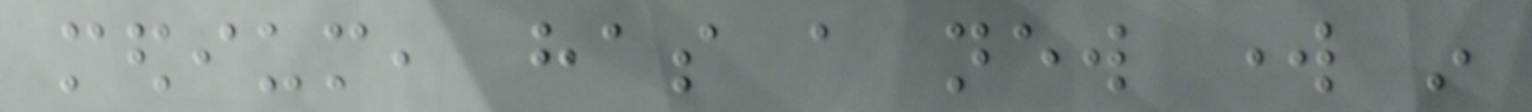medium, has a new work in
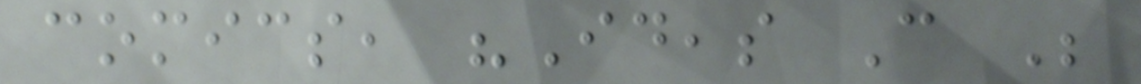comics, "Ideas Can Be
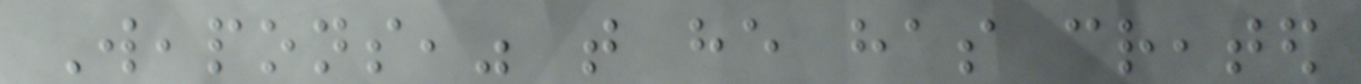Weapons," that he has created
